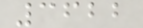3622
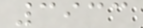3933
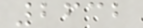2632
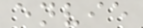envie
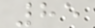85
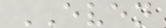EVEN
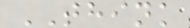THINK
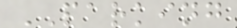PARKING
